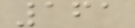161
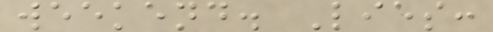weekend. Lies:
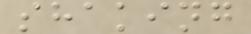shaking
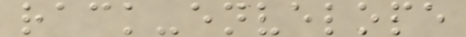rack-envelope
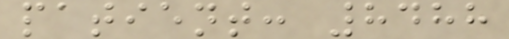patient: 8488
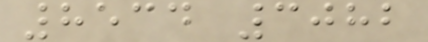8534 3082
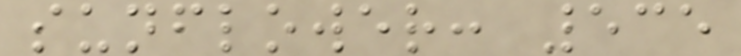sunflower: 535
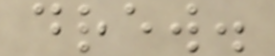drew.
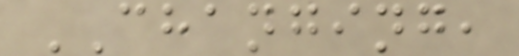CHANGING,
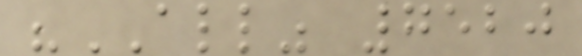"ALL" 7520
